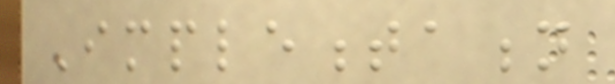Implementation
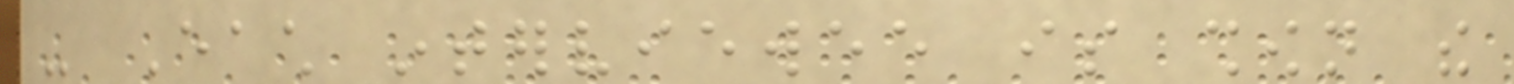- Each interviewee is shown the
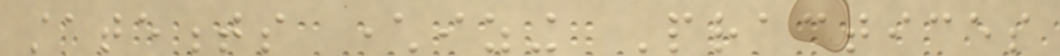statements characterizing Practices
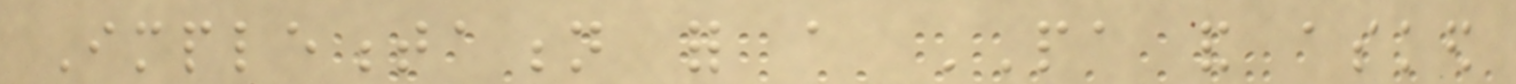Implementation for a PA and asked
